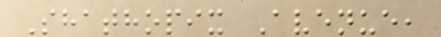Shathopix Avenue,
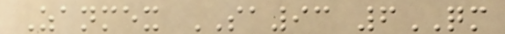Zanmex SA93 6QM
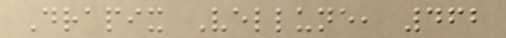Drapix Vellune, 462
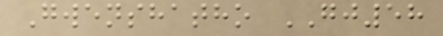Gwenshatho GJ58
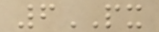6PX
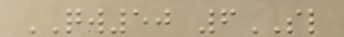QW50 6SL
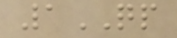1QP
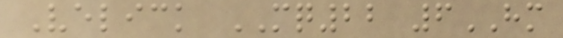Velick MQ22 6HM
